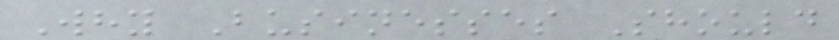Why Businesses Should
